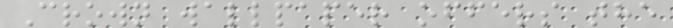Crown wallpaper offers the
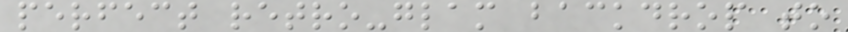perfect retro-glam backdrop to
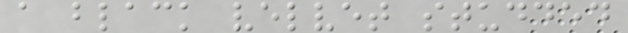a black velvet studded
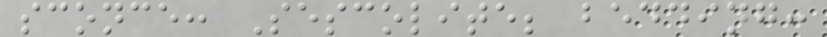sconce: Sescolite; bedding:
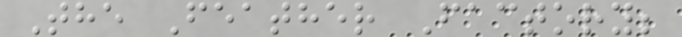The Feather Factory;
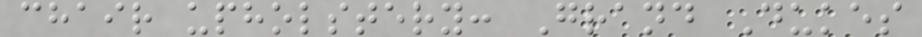chair upholstery: Grand Dukes
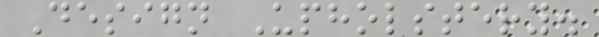Design Upholstery.
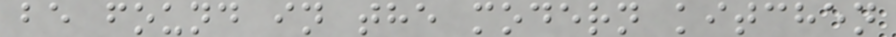be found in the modern kitchen
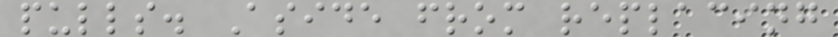pulls. Aside from replacing
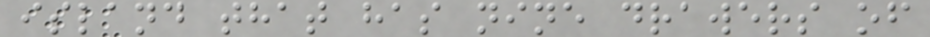island that has nine drawers of
